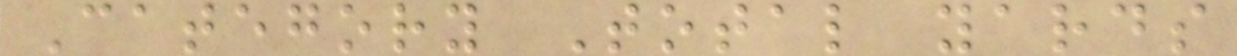Category Total yards
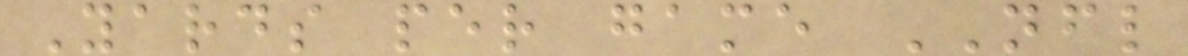Yards per game NFL
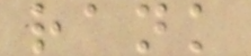rank
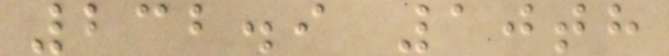232.9 10th
